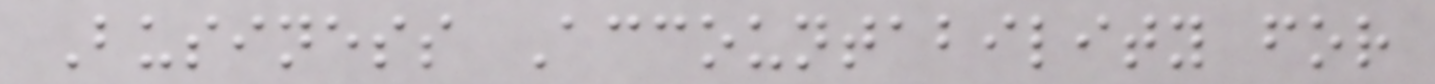Business Accountability for
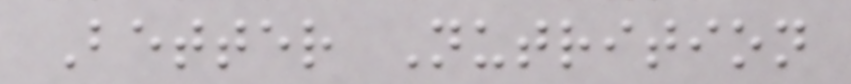Better Nutrition
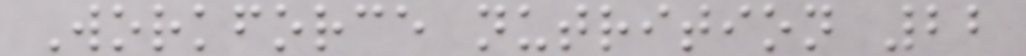Workforce nutrition 22
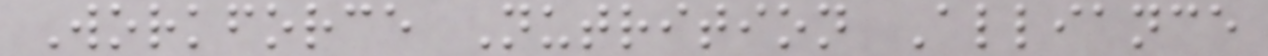Workforce Nutrition Alliance
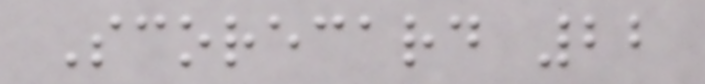Scorecard 22
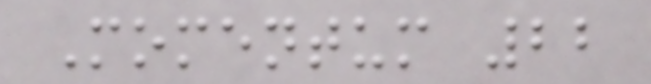Momentum 22
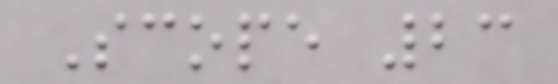Scope 23
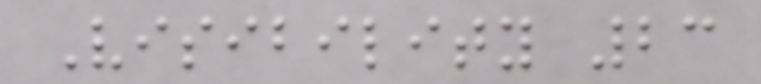Visibility 23
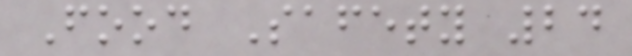Food Safety 24
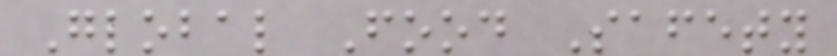Global Food Safety
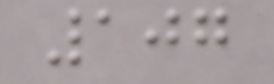107
